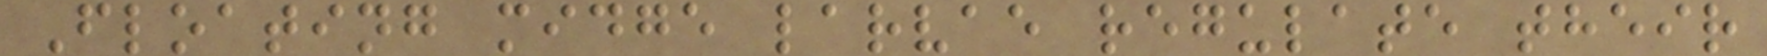Floating midge larvae regulate their
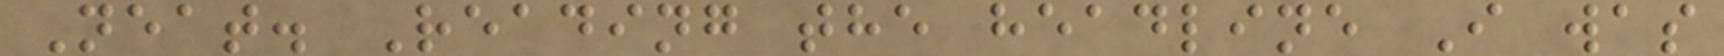Neat. Reading the headline I was
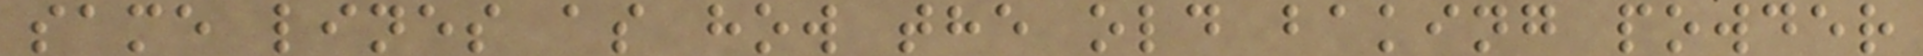same lines as how the old baking powder
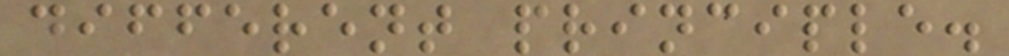different principle.
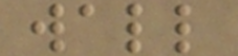wall
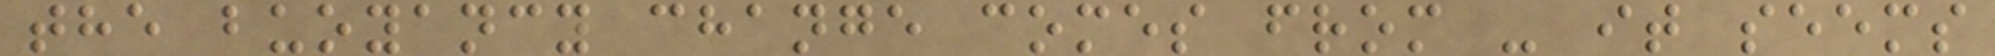the buoyancy change comes from - it seems
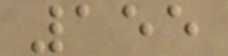155
